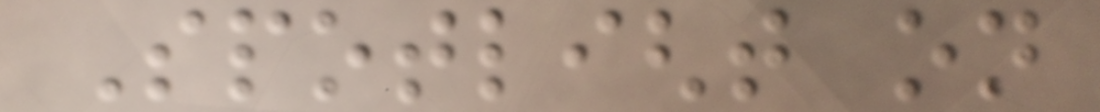Spotlight on
